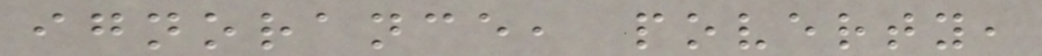ignorance, poverty,
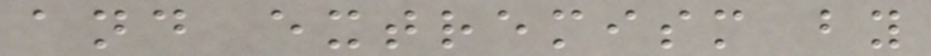and extremism by
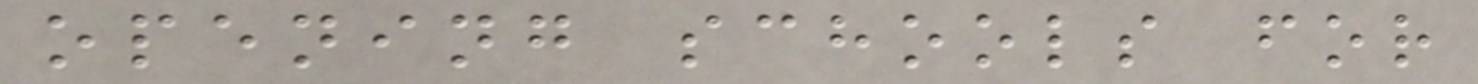opening schools for
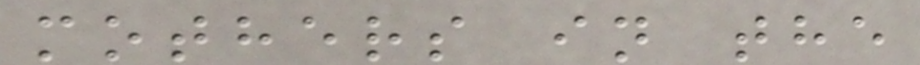mothers in the
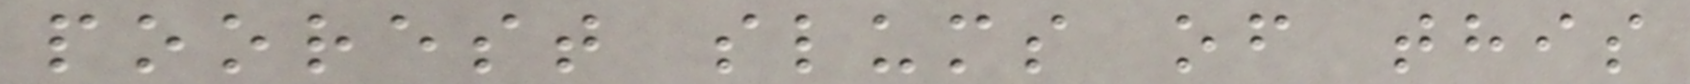poorest slums of this
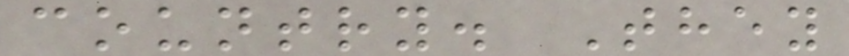country. They
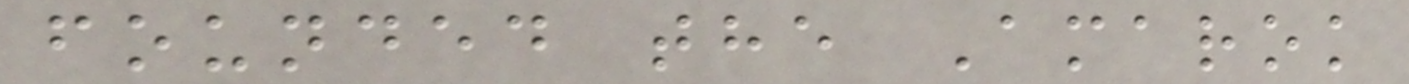founded the Amarok
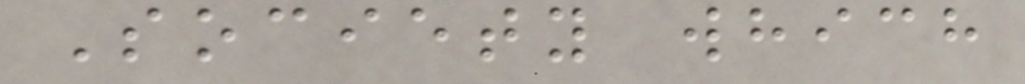Society which
